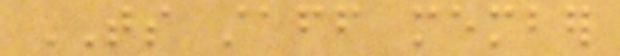TS staff member
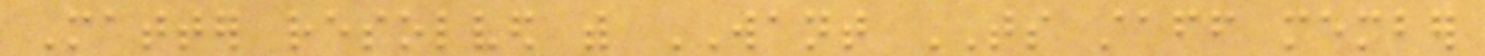Matter resolved with WANT TS staff member
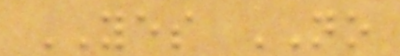YES NO
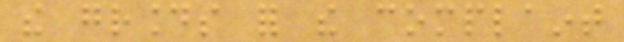the grounds for the complaint
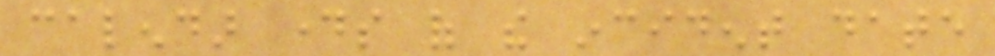calendar days of the incident date
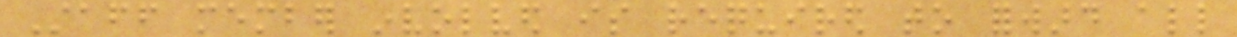Staff member involved is required to forward all
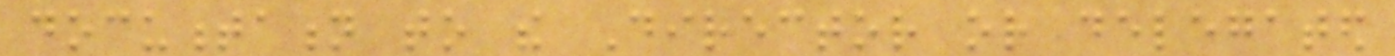documentation to the Director or delegated
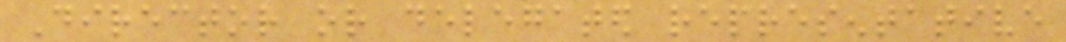Director or delegated representative
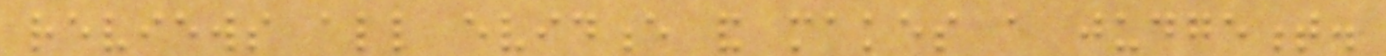reviews all evidence and makes a judgement.
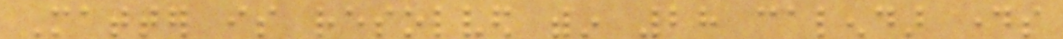Matter is resolved within 28 calendar days
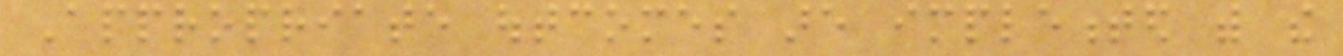Appropriate outcomes are implemented with the
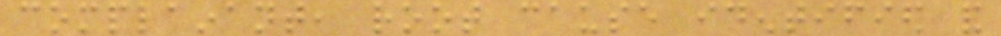complainant, root cause identified and
